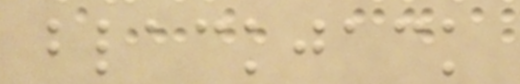blackjack
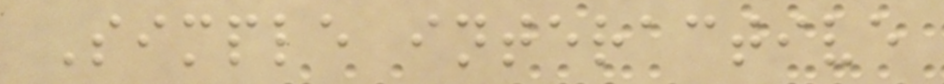Simple interactive
